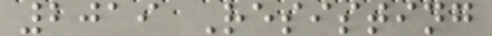2019 Resisting
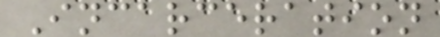Incarceration
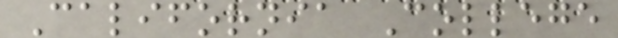California College
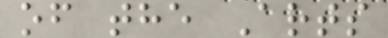of the Arts
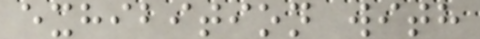exhibition with
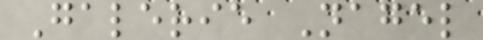Galerie Nagel
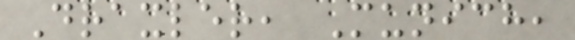Draxler, Munich,
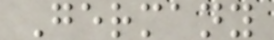Germany
